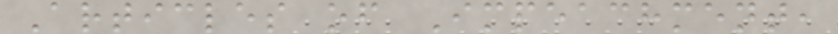Articles of Impeachment,
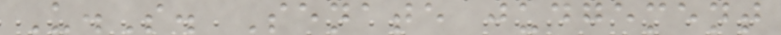U.S. Senate judgement
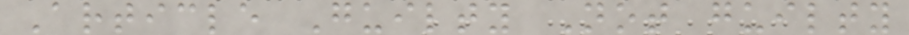Article Guilty Not guilty
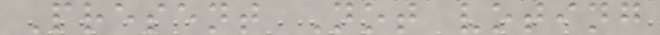Present Not voting
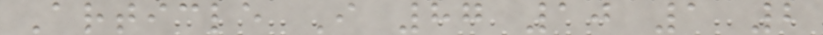Article I 87 10 1 2
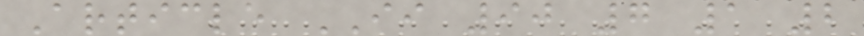Article II 90 7 1 2
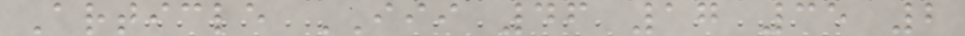Article III 46 17 35 2
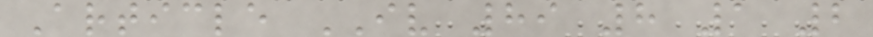Article IV 89 8 1 2
